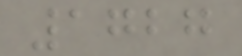1727
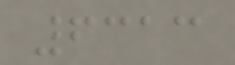6313
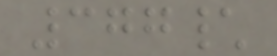377\
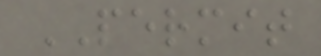PERMIT
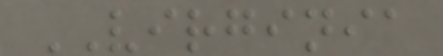VIRGINIA
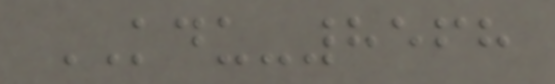KDU-8568
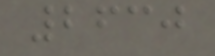2630
